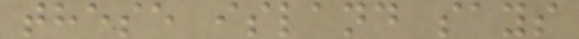these island says
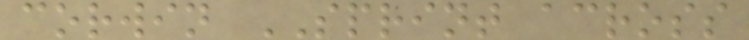corwin SPRINT across
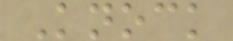Knock
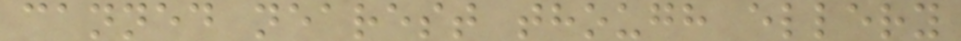canned nearest though ellery
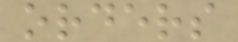orders
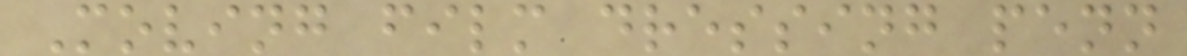Moving film dressing penn
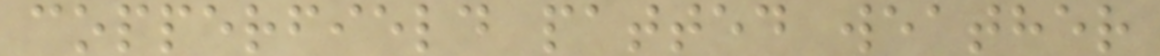copperfield patted weather
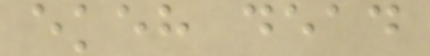ekeh dead
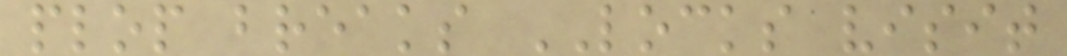plop breaks LOCKS visit
